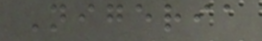Nigeria
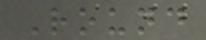Round
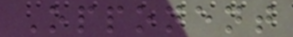Opponent
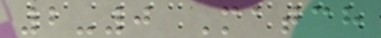2-0 Match
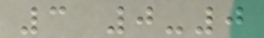3 0-0
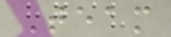Team
